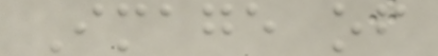Image of
